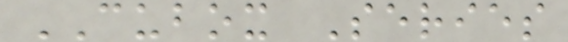CUBOX Series
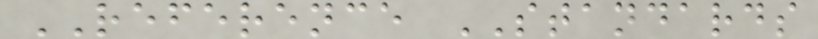REFERENCE STANDARDS
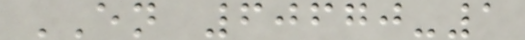EN 60670-1
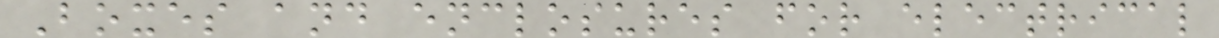Boxes and enclosures for electrical
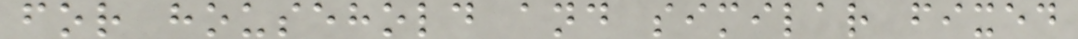for household and similar fixed
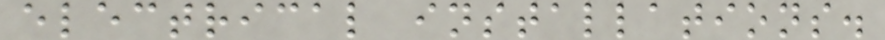electrical installations.
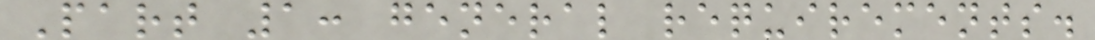Part 1: general requirements.
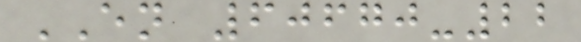EN 60670-22
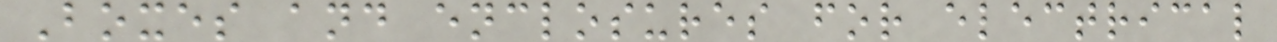Boxes and enclosures for electrical
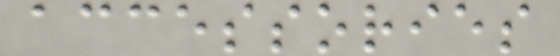accessories
